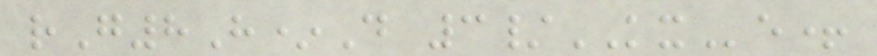rG8H*D 3/KXe+
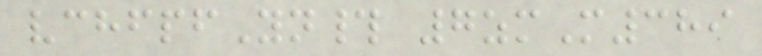vchfpfYn# 7zmM389
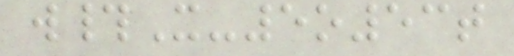w#X-5o53t
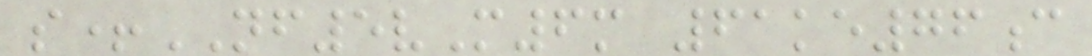s+NF5vM6m 61ke76c
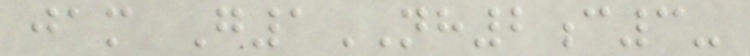jam G1NH2c3-
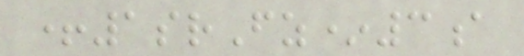+1srFz*3a
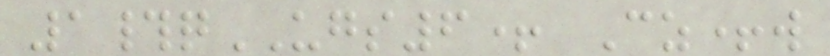1#qUGS6+ Cz+w
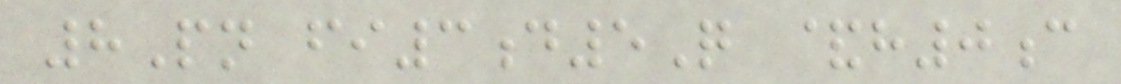8Pn fi3d5Q &h0c
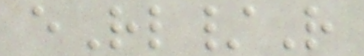eRl/R
